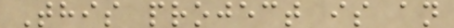This project is an
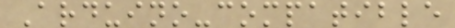Arduino-compatible
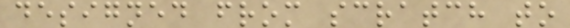designed from scratch to
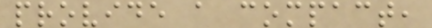provide a compact,
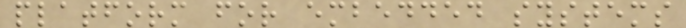platform for embedded systems
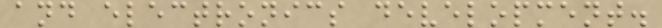and electronics development.
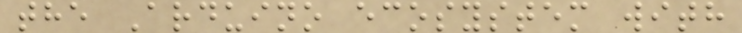the Arduino ecosystem with
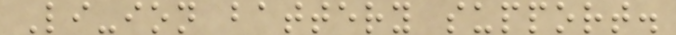Li-ion battery support.
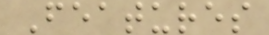Features
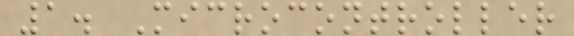1. Microcontroller
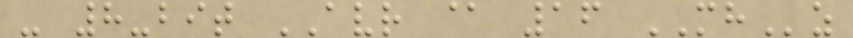- 8-bit AVR @ 16 MHz
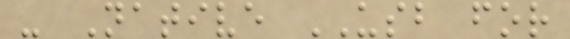- Native USB for
